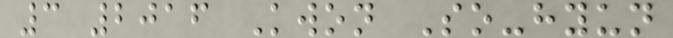3 2016 Kwon So-hyun
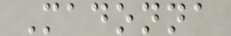Madonna
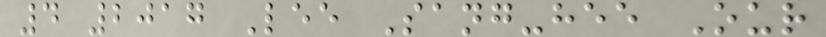4 2017 Lee Sang-hee Our
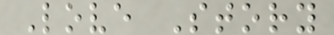Love Story
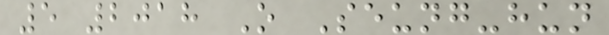5 2018 O Seung-hun
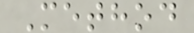Method
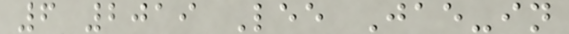6 2019 Lee Jae-in
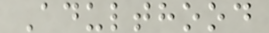Adulthood
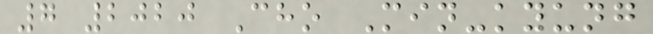7 2020 Cho Min-kyung
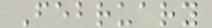February
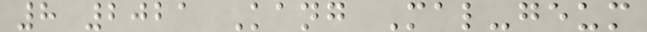8 2021 Kang Mal-geum
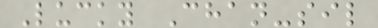Lucky Chan-sil
